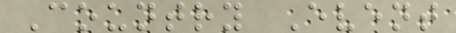Country Event
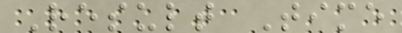Result Time
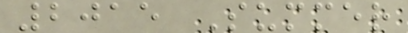2015 Summer
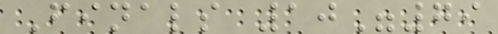Finals 10"79
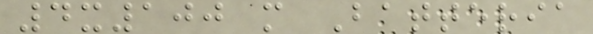4x100 m Batteria
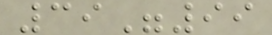39"99
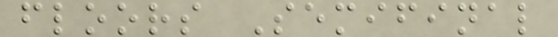floors Semifinal
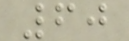60
